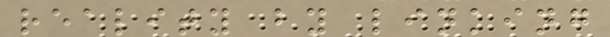reality by linking
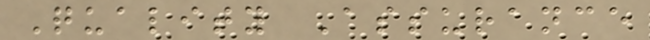Quality Assurance
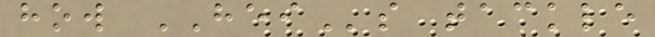how HEIs tackle
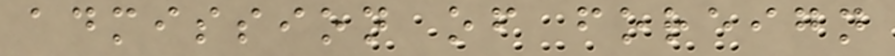admission of foreign
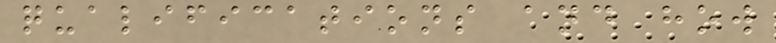qualifications and how
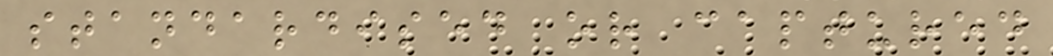standardised or captured
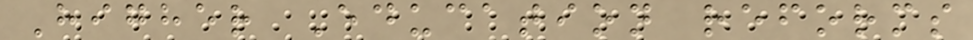Higher Education reforms
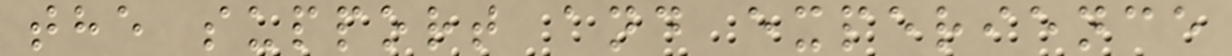the support and experience
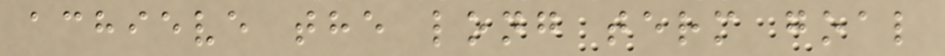achieve the long term goal
